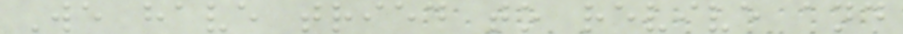We have tried to revive and
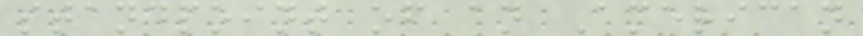standpoint of an American
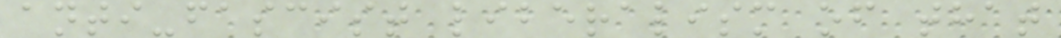anti-fascist liberalism of that
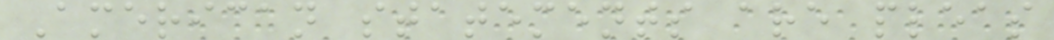American statements are pleas
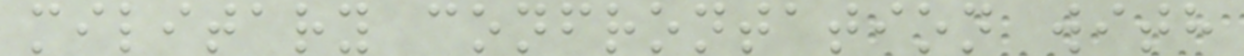military confrontation with
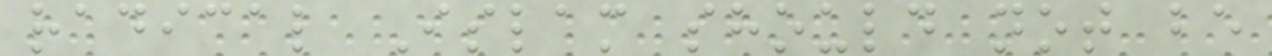radical Islam should not be
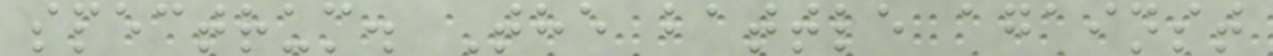spectrum. The battle against
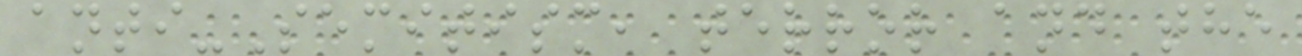anti-Semitism, terror and the
